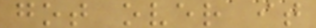got over it
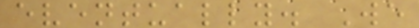eventually. We
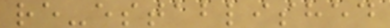re-established
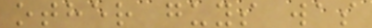other guys was
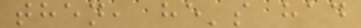then, he's had
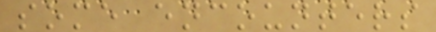some encounters
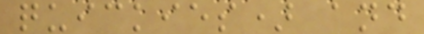quickies) and
